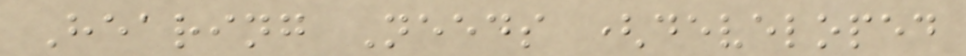Hearing Needs (developed
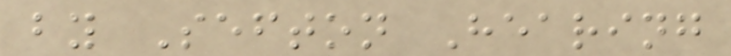by Sefton Hearing
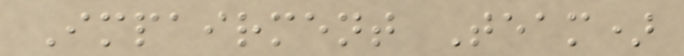Impairment Team)
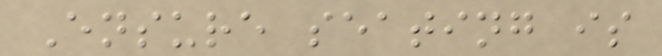Ensure seating is
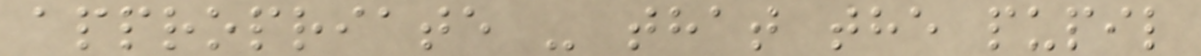appropriate - that the pupil
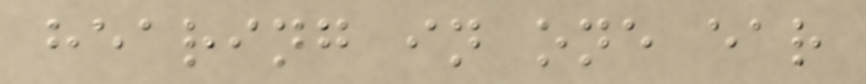hearing in one ear
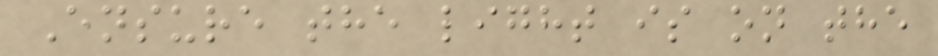Ensure the light is on the
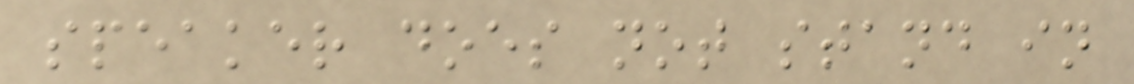speaker does not stand in
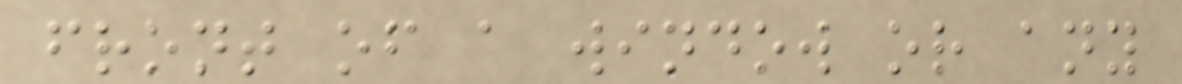front of a window or any
